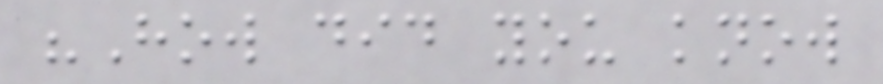"How did you know
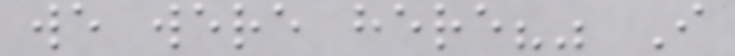we were here?" I
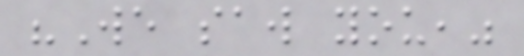"We saw you,"
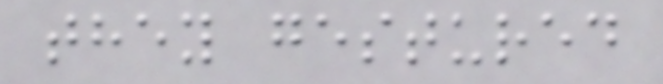they gestured
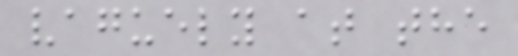vaguely at the
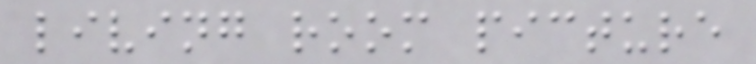living room picture
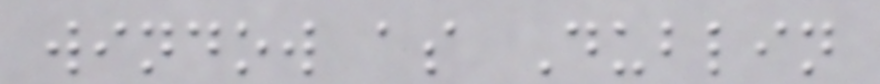window as Dublin
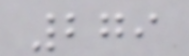279
